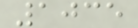1035
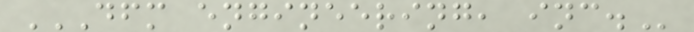DFM ENGINEERING, INC.
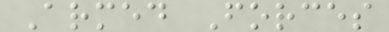Armed Forces
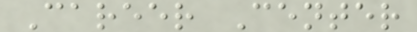Career Center
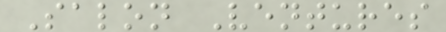Salon Ventures
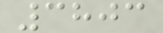3803
